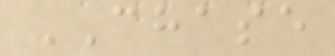CHASE
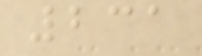231
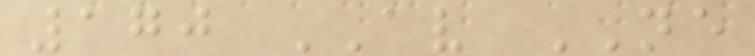170 AV NE
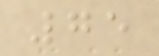75
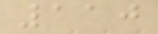110
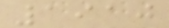1910
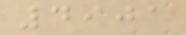4901
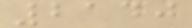2140
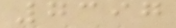7397
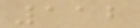112
